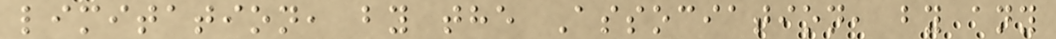limitation, by the Association, by any
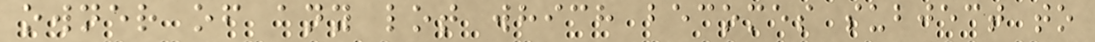owner of any lot which becomes subject to
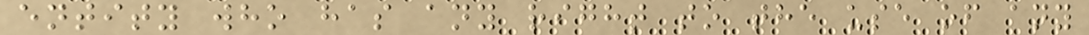entity who has any right to the use of any
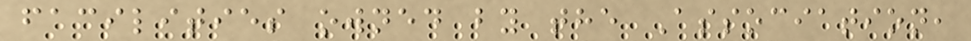facilities owned by the Association,
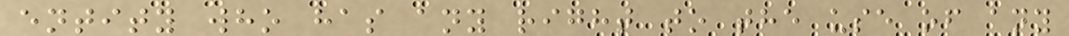entity who has any right to the use of any
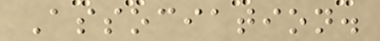Association.
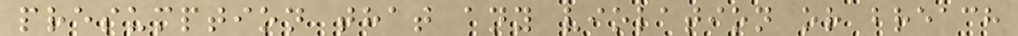presumption that any violation or breach
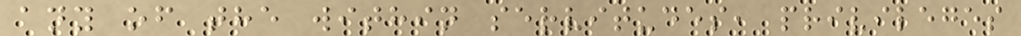any of the within servitudes, privileges
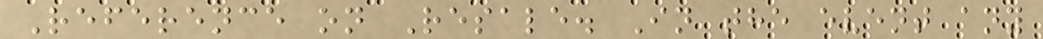Reference on Resale. In the event any
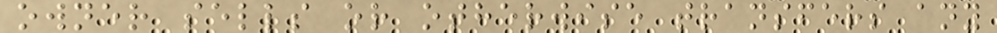owner sells or otherwise transfers any
